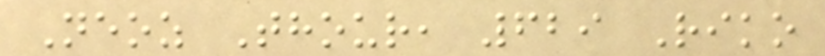Neoz Thour, 629 Riko
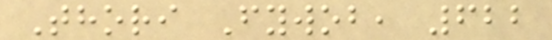Thori Fywob, 622
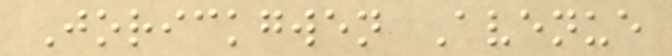Jorickgwen Avenue
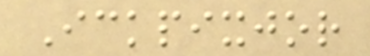Ickpixjor
